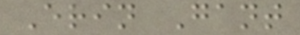Erin Gant
